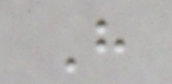H
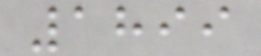1899
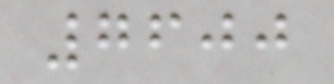7600
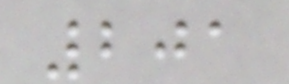201
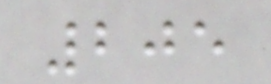205
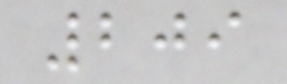209
